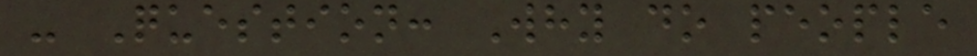- Question: Why do people
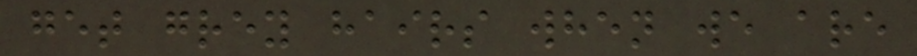get grey hairs when we are
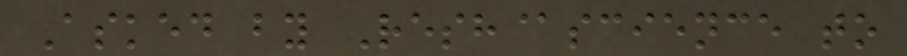Asked by Resh@science to
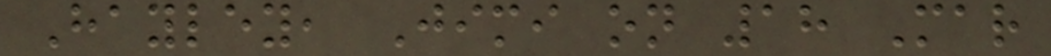Hayley, Jimi on 18 Mar
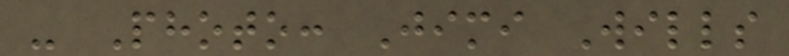- Photo: Jimi Wills
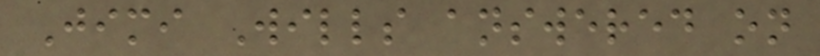Jimi Wills answered on
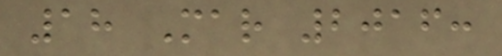18 Mar 2016:
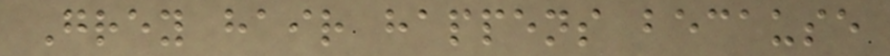Grey hair happens because
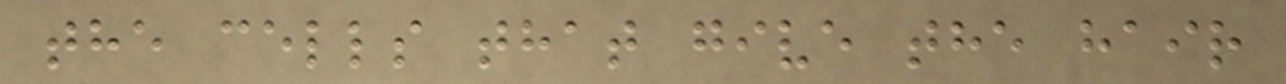the cells that give the hair
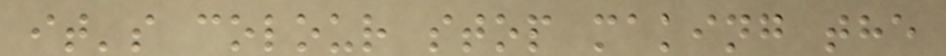it's colour stop making the
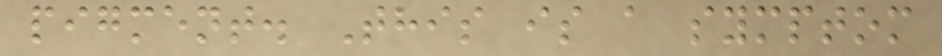pigment. This is a symptom
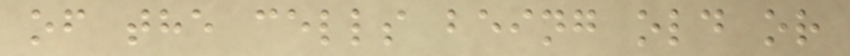of the cells being old or
